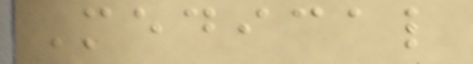Medical
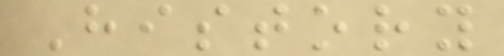History
